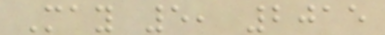May 5, 2015
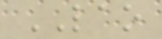LAO
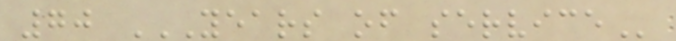70 YEARS OF SERVICE
